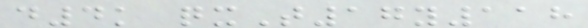d4k qxT17y118
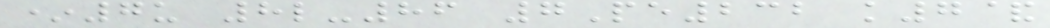*7u 8l-86 7Pe232 k7&
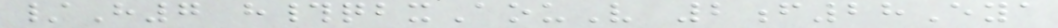/H7 h#qbxAouV 2f28Eya
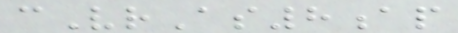cVrAs8ap
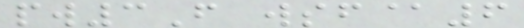pw3F wsf@6
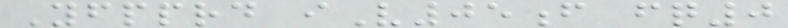Yfpprd iV05f fq0
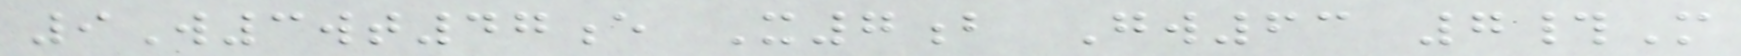9W3wt47e X7b Gw63 7#M
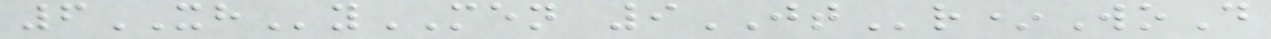6XHyMEN 9JTr*WoD
